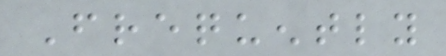Frequently
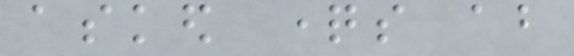asked questions about
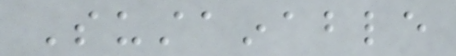Sustainable
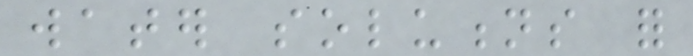water solutions for
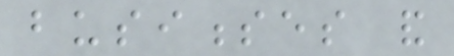businesses and
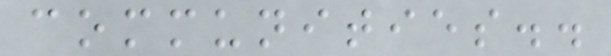communities..
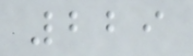229
